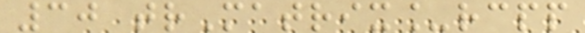30 trMatrix_rcpp
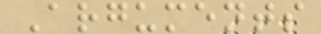Arguments
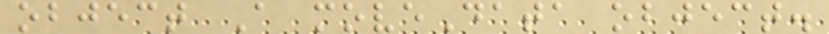object A moveData object.
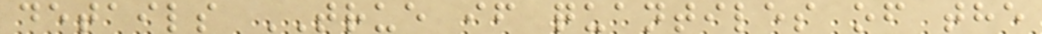details TRUE if quantiles of the
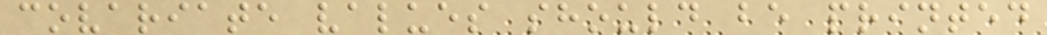covariate values should be printed
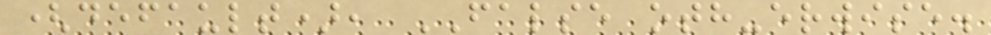(default), FALSE oth-erwise.
